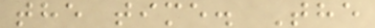the time. The
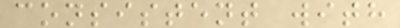consistent with
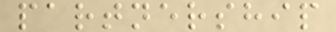partnership
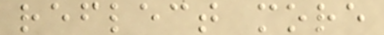reflect more
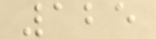125
